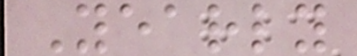Yearly
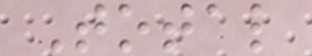Total
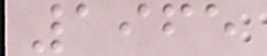1965
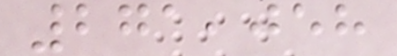271,058
